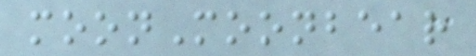moonMoonbear
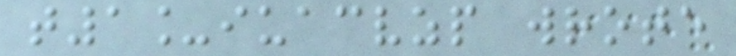t1_iuacvzp wrote
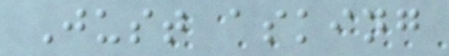Just asking
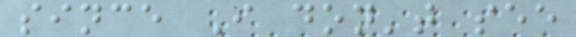since I don't see
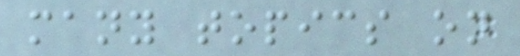many topics on
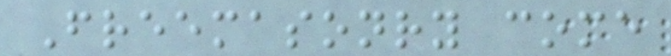Freemasonry come
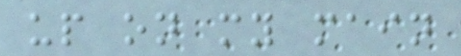up on my main
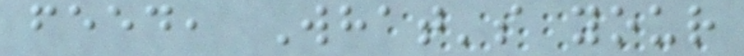feed, What's your
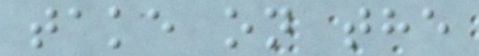take on the
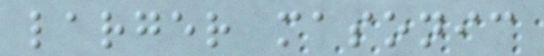larger masonic
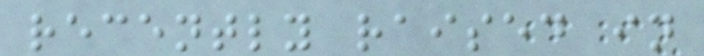recently raised in
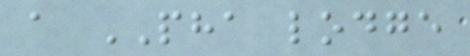a PHA lodge
